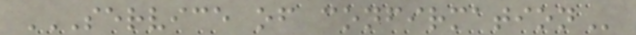SERVICE OF CONFIRMATION
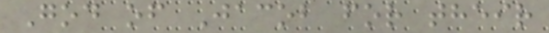God of Jacob for their
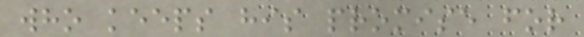who keeps his promise for
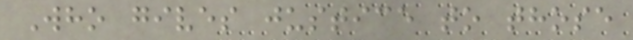Who gives justice to those
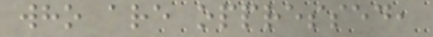who are oppressed,
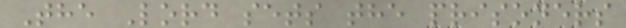The Lord sets the prisoners
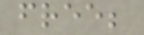free;
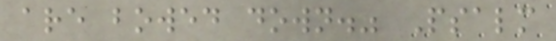are bowed down." Psalm
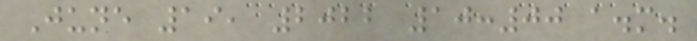June 19, 2022 10:00 a.m.
